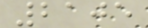2105
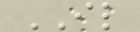IL
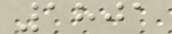1801
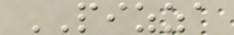PIZZA
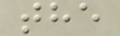the
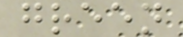green
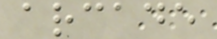arcade
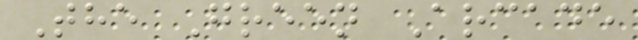The Green Arcade
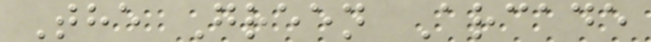The Green Arcade
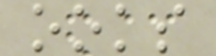ooks
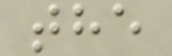the
